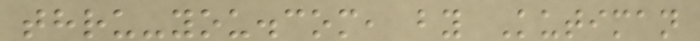thru-you.com, by Kutiman
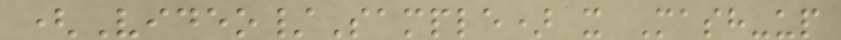(Video/Sample) x Mash-up
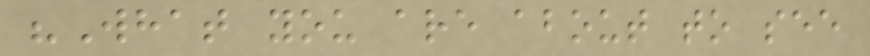"What you are about to see
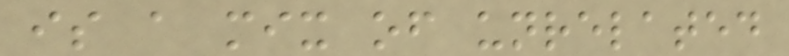is a mix of unrelated
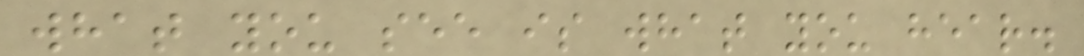what you see is what you hear.
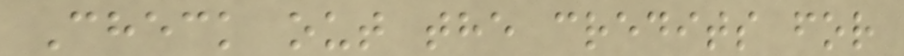Check out the credits for
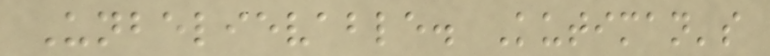Unbelievable. Kutiman's
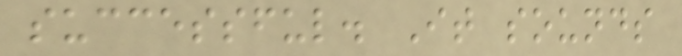successful. It sounds
